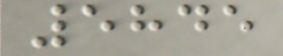5845
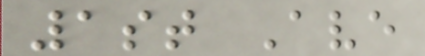1st Ave
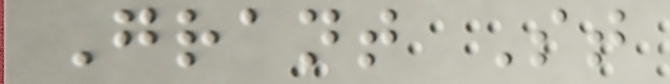Grant St
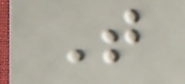T
